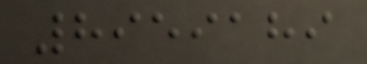8959189
